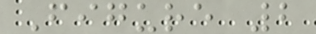Figure 2
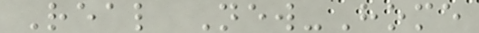Real New-Home
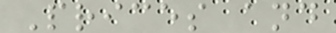Prices and
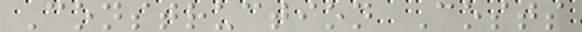Construction Costs
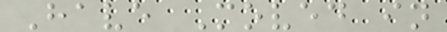Have Moved in
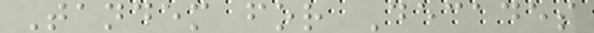Tandem for Decades
